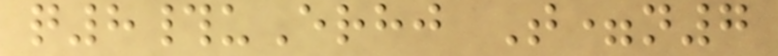q8#uErhj T=n7
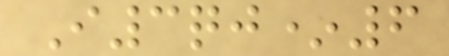I3qj*6
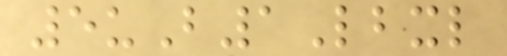5uB1Lbxl
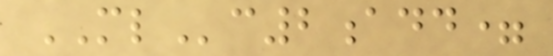MLc2add=
